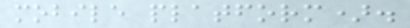mobile platform).
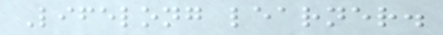Lifelong learner.
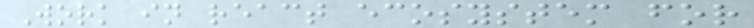Work in react ecosystem for
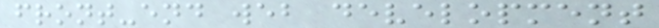front-end web development
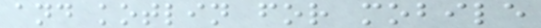and kotlin for mobile
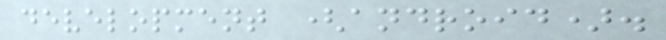development (android).
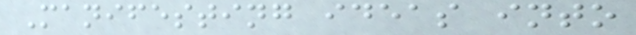Manifesting ideas into
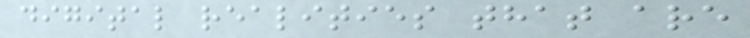digital realities that are
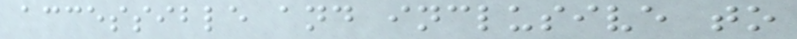accessible and inclusive to
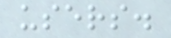users.
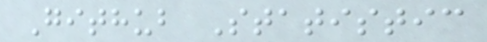Github Statistic
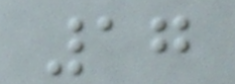17
